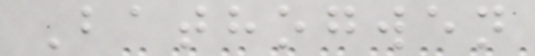Bathogwen
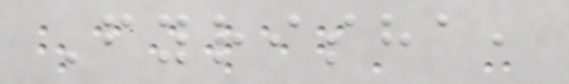Fyrisha,
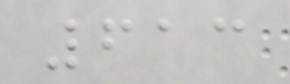613
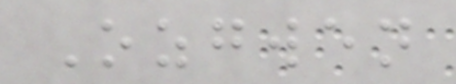Ozgwen
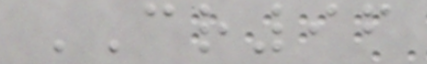CR96
